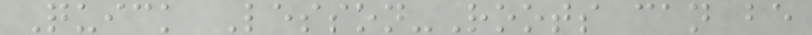Quick Lesson-Roots can be
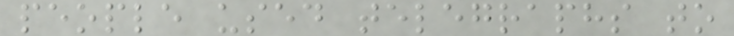people used telegraphs to
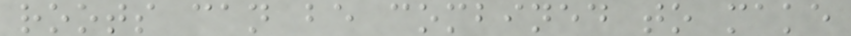roots can be combined to make
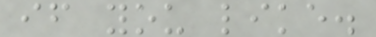if you like.
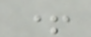+
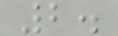2.
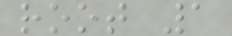root 1
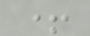+
